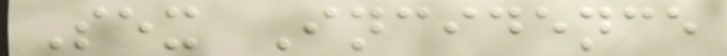Sex Incidence
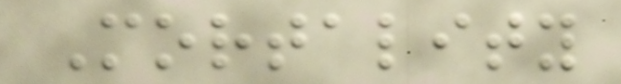Mortality
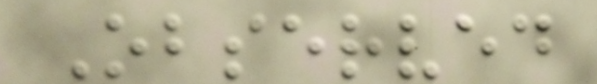Observed
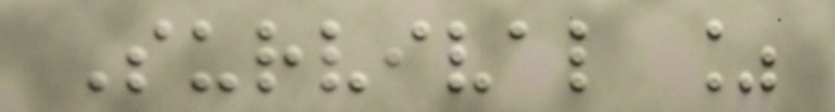Survival %
